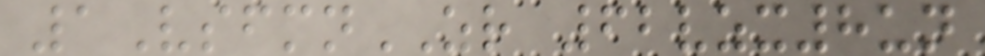1VsfmnZR 62vzx8un
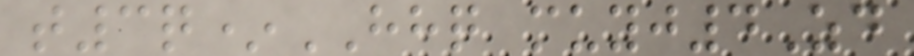t3q*HHQ muyj4Zd
